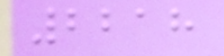2218
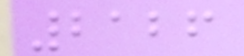2126
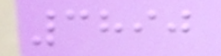3890
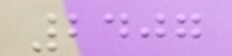2407
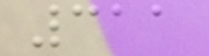311
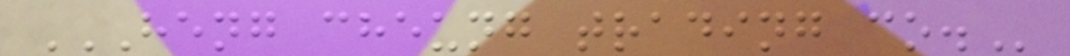HENG CHEUNG TRADING CO.
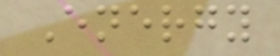Energy
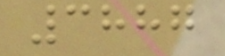3887
